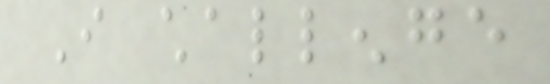I challenge
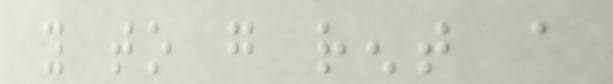you to go rent a
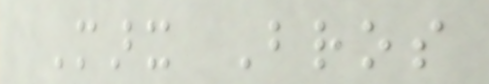Marx Bros
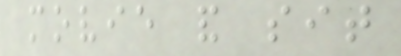movie and sit
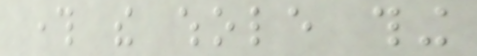through the whole thing
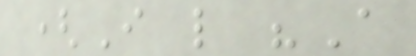(I like "A
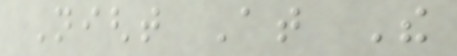Night At The
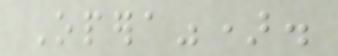Opera").
